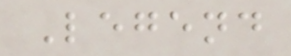Legend
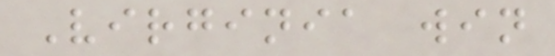Virginia win
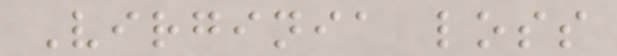Virginia loss
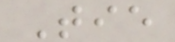Tie
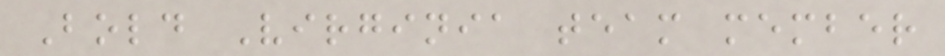Bold Virginia team member
